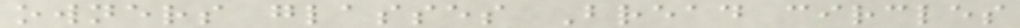owners glasses Bread circles
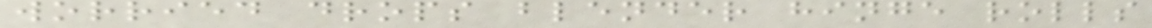worried drops blender hinge rolls
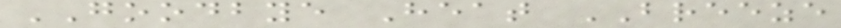GOODBYE Heat BREEZE
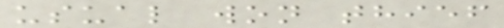usual won thief
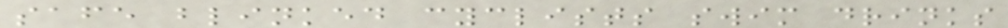safe blinked cyclists swim drinks
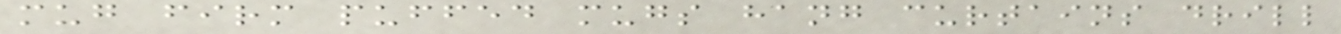mug firm puffed mugs hang curtains drill
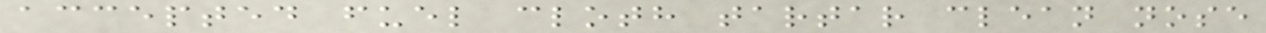accepted fuel cloth tartar clean nose
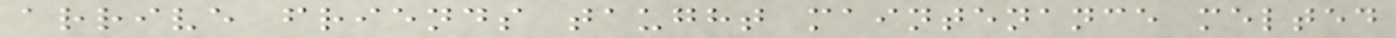arrive friends taught maintenance melted
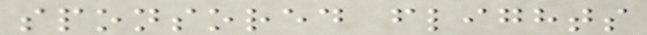sponsored flights
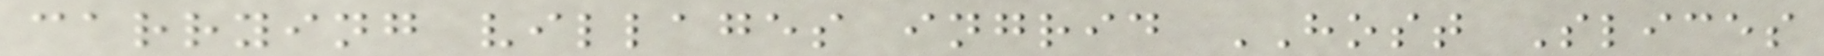carrying villages ingrid HOST Slices
